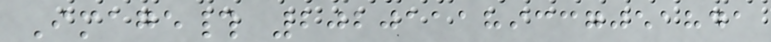Image# 202011189337051841
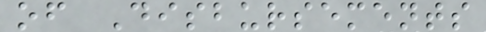of Disbursements
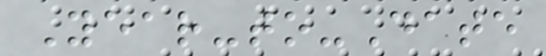Year-to-Date
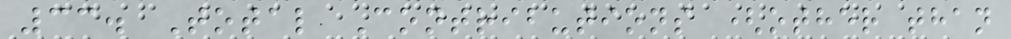33. Total Contributions (other than
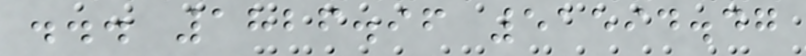... 1826.96 51594.47
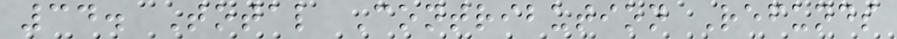34. Total Contribution Refunds
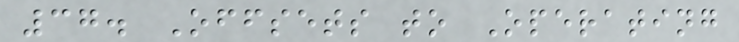37. Offsets to Operating
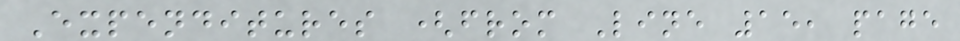Expenditures (from Line 15, page
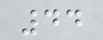44
